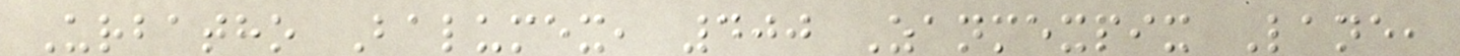Urbatho Balumex, 400 Zanmexpix Lane,
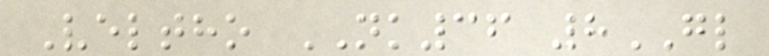Veltho NK36 8GL
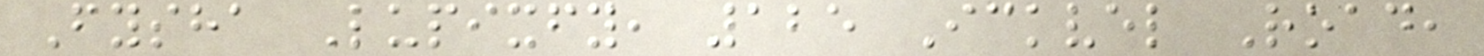Fysha Lupixfy, 125 Ickvel Road,
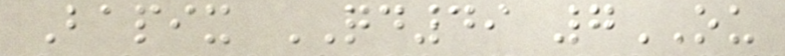Bapix QD49 7OU
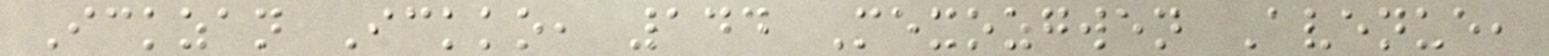Ickzan Ickko, 144 Mexozgwen Avenue,
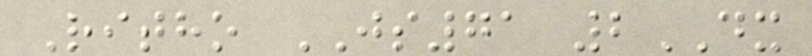Ritho JS71 2DX
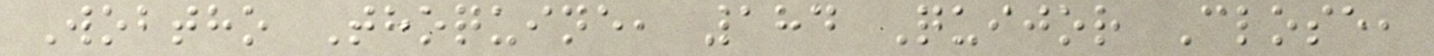Wobtho Thoquine, 184 Quijor Close,
